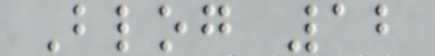Blog 12
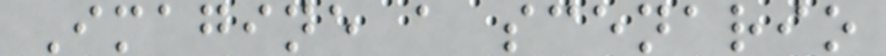Imagine a scenario
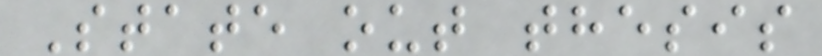State out thesis
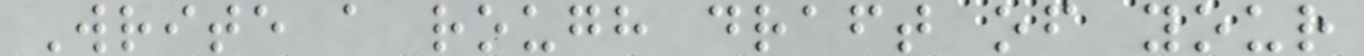Write a rough draft of your
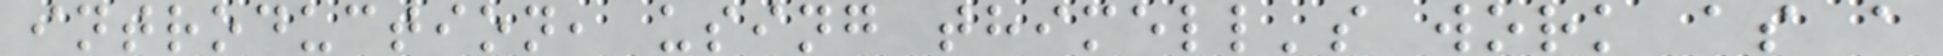introduction, using thimell's work as a
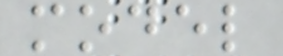model
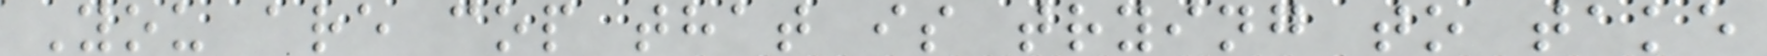You are cop that is trying to take
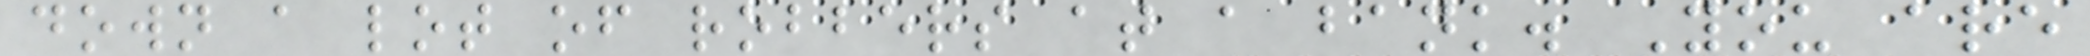down a lot of robbers at a bank. You are
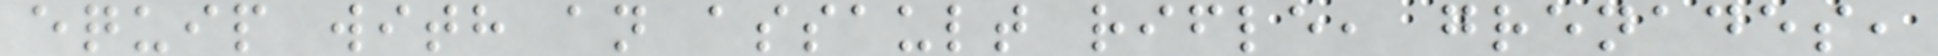equip with an assault rifle, grenades,
